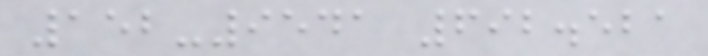152-9541 692.521
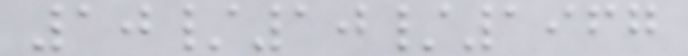10/10/1967
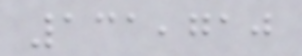131,710
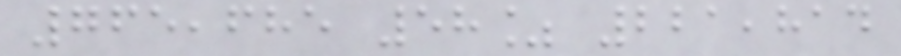765,685 58% 221,814
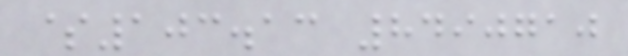$103.13 8490710
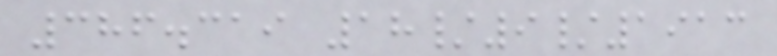386.319 18/9/1913
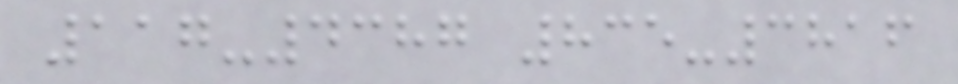117-4387 835-3816
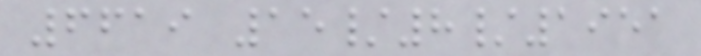6619 15/8/1951
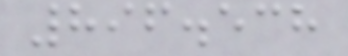896.538
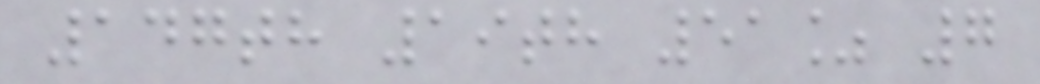147th 19th 51% 7
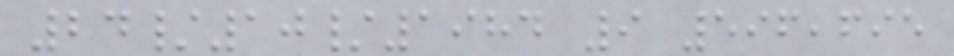24/10/1984 9 596,695
